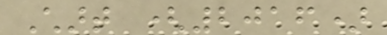Chart (2016)
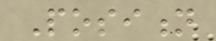Position
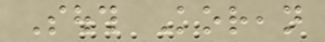South Korean
